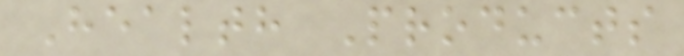Health Products
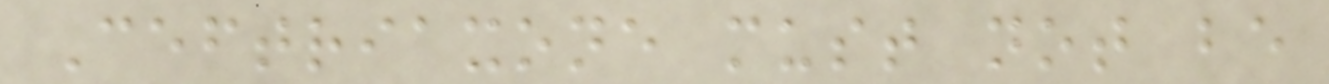Ceftriaxone must not be
